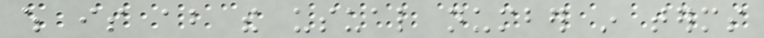which is about the usual number in terms
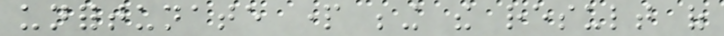unfortunate part being the result of
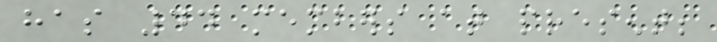has 44 members at present;
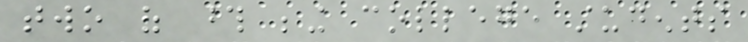two of those being college students
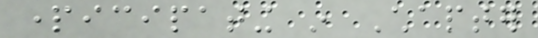participating in Chapter
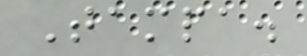Tampa.
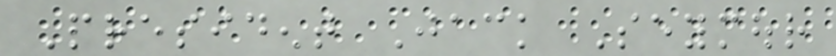President Jack Seymour
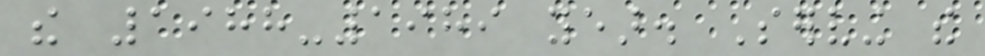the 1988-1989 year. Serving the
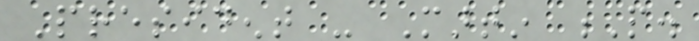President - Martin P.
